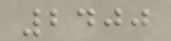2400
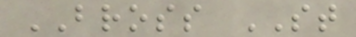BROSS ST
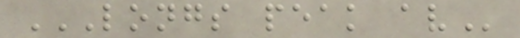LONGS PEAK AV
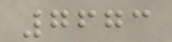7673
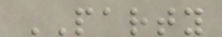PARTY
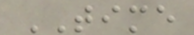TIME
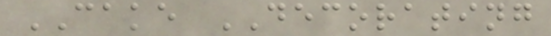CAKE DECORATING
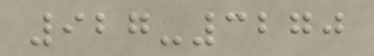927-3270
